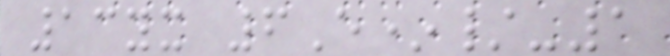13yx 6E*/-1
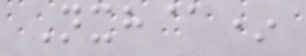Nxh@*
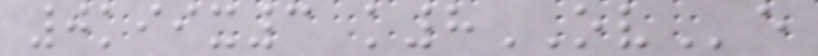0kiix3 k8OVe
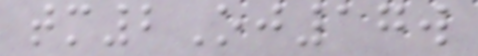tm2Oj17w
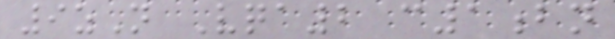9zN Vqa2 c1bn
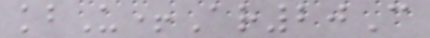kbU+Ar20C
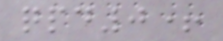qpd0+
